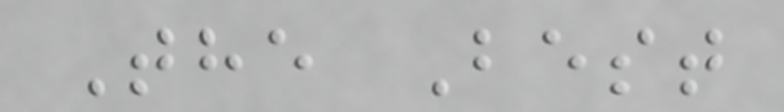The Best
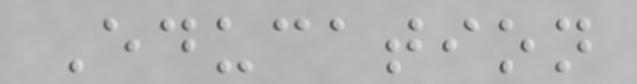Education
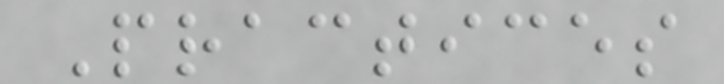Practices
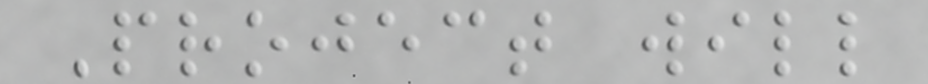Project will
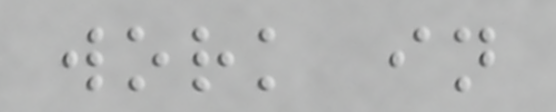work in
